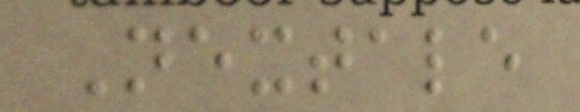Nextale
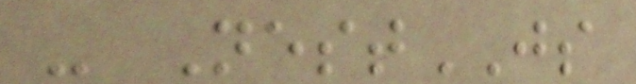- NestJS
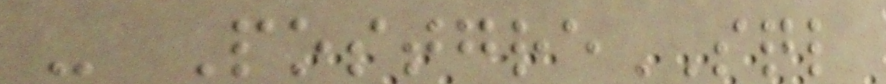- PostgreSQL
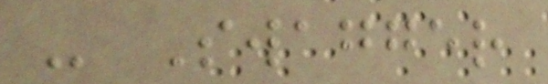- Swagger
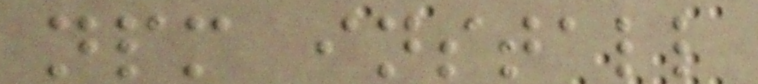npm install
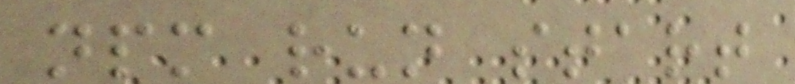npm run start
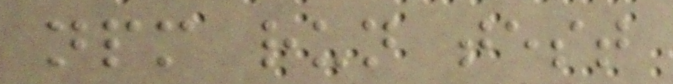npm run test
